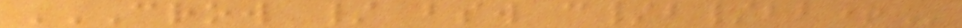CROW / BSW C/B/BB+
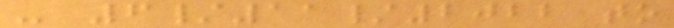- 6/11/2022 to
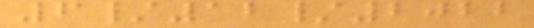6/12/2022
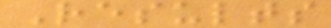Results
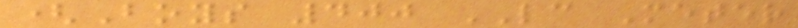(Boys 400 LC Meter
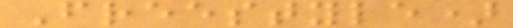Freestyle)
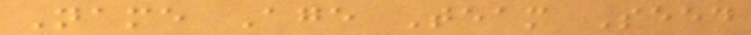Name Age Team Seed
